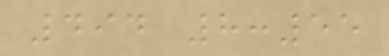494 8:55
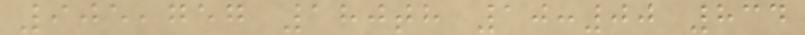905,757 180th 10:00 834
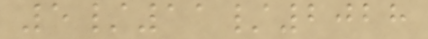5/11/2028
